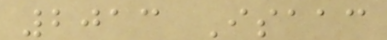2013 Isaac
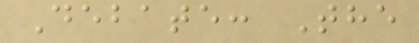Debate: The
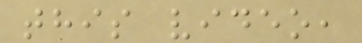this video,
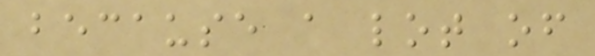because a lot of
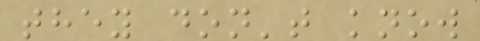they don't know
